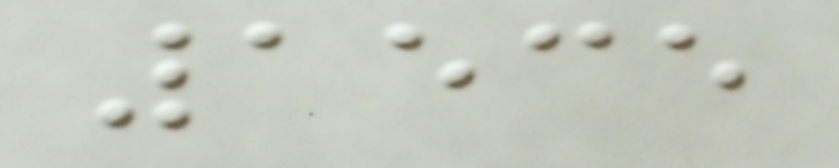1535
